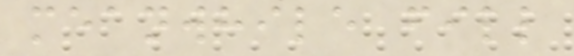meanwhile fill
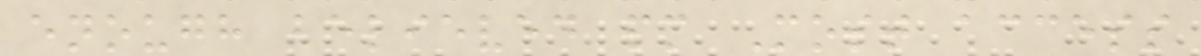enough believed pm Most access
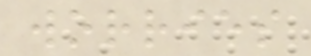worries
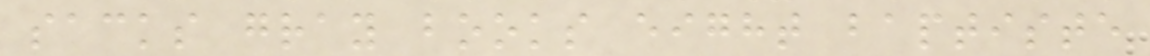sacks gray books eight baptiste
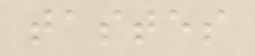tastes
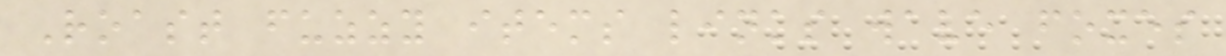Roast fuzzy items links wave foxes
